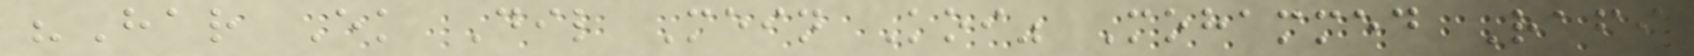"Har Ek Dil Mein Koi" Mohammed Rafi
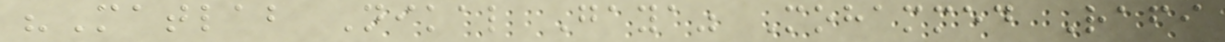"Matlab Nikal Gaya" Mohammed Rafi
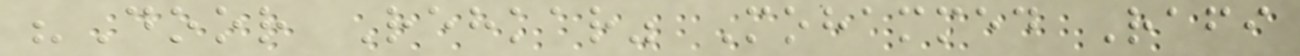"Door Rehkar" Mohammed Rafi
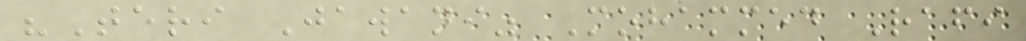"Teri Jawani" Mohammed Rafi
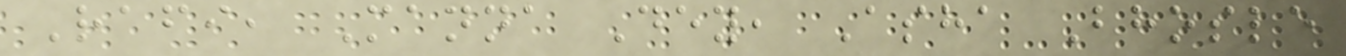Rafi, Manna Dey, Asha Bhosle
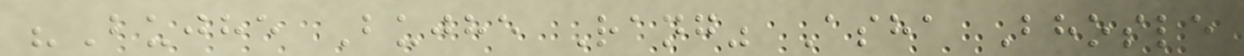"Bujhe Bujhe Rang" Asha Bhosle
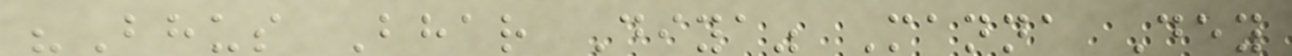"Bhus Bhar Diya" Manna Dey
